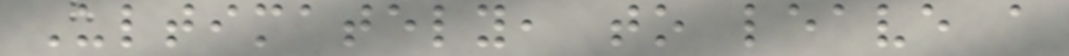Ultimately, to leave a
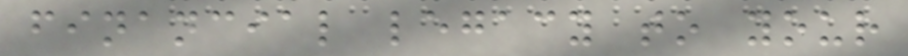financial legacy to your
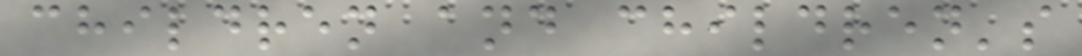children and children's
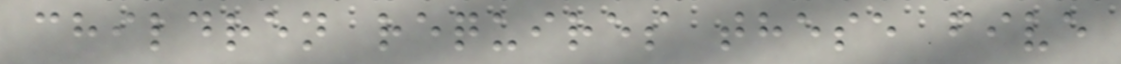children requires these five
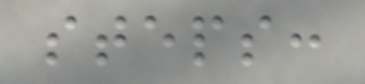steps:
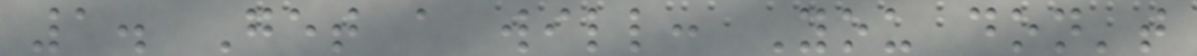1. Get a will: You don't
